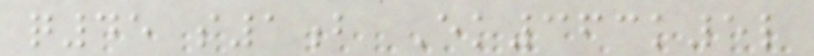q45 s1b Ek363k5l
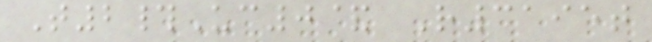T2#Uc0& R3195t
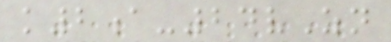k2a-24vZn
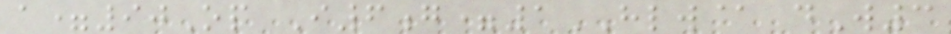a=90Op I6g=1HLW@ dW3
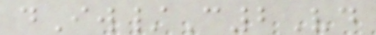dIw/C2Vd
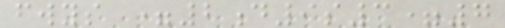fwys =2d9s3=7
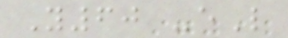Y60 -eL
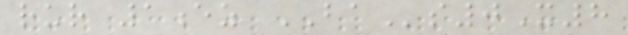rur 1ez BAs0X8
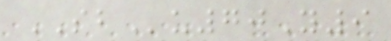SBu70Y9
